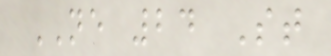NE 24 St
